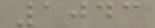1043
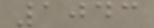1043
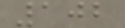102
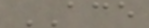ACE
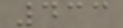433
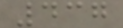437
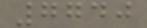7740
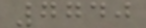7740
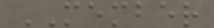MEMBER
